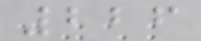226
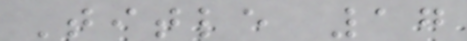Title 17
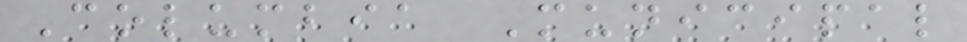Columbia Municipal
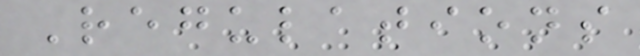Regulations
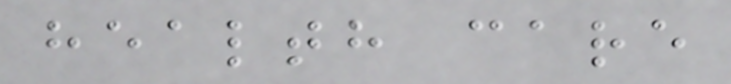health care
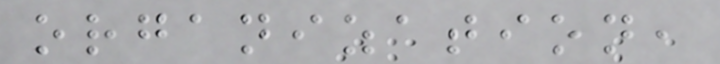organization,
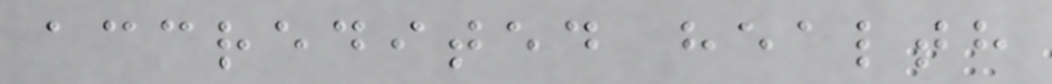accredited health
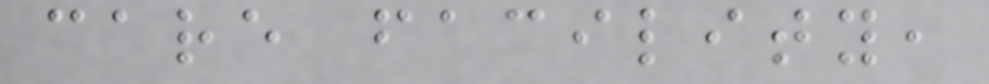care facility,
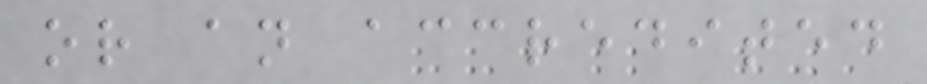or an accredited
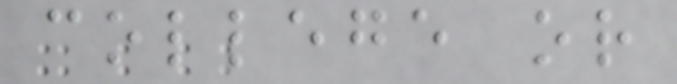college or
